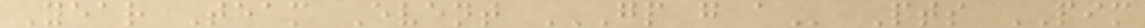Year Team Event GP G A Pts PIM
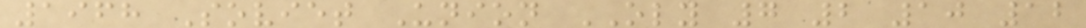1968 Soviet Union OLY 7 2 10 12
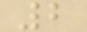2
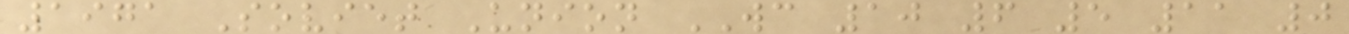1971 Soviet Union WC 10 6 5 11 0
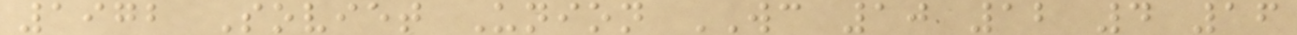1972 Soviet Union WC 10 12 4 16
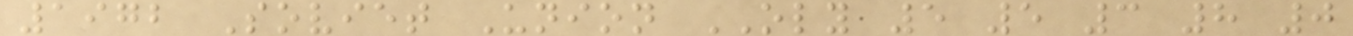1972 Soviet Union OLY 5 5 3 8 0
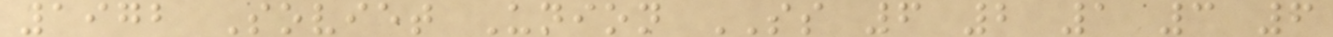1972 Soviet Union SS 6 2 1 3 6
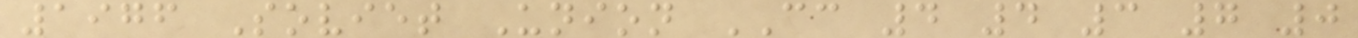1976 Soviet Union CC 4 4 3 7 0
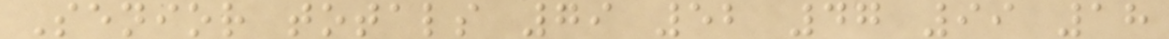Senior totals 79 52 47 99 18
